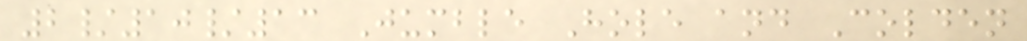2/10/13 Jumble Hole and Colden
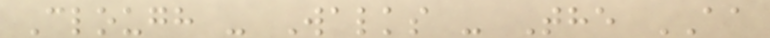Clough - Walks - The AA
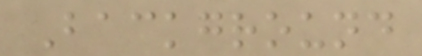Background
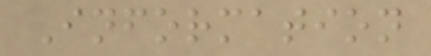Information
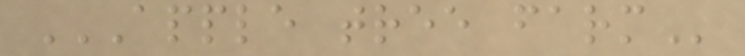APPLE TREE FARM
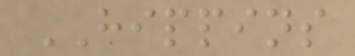HIPPINS
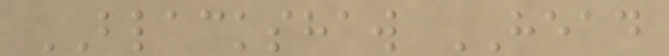BLACKSHAW HEAD
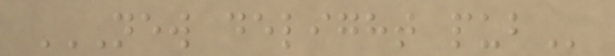NEW DELIGHT PUB
